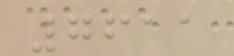7611
